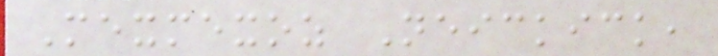Mexmexoz Neickick,
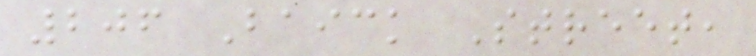206 Baick Street,
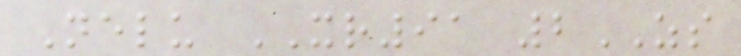Nelu XR91 2ZS
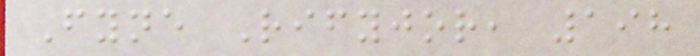Fyne Rifyjor, 198
